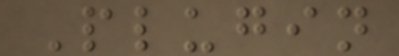Plugin
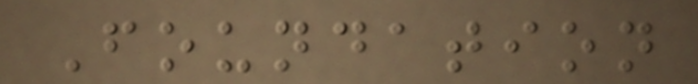Foundation
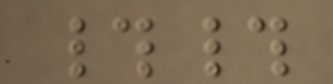##
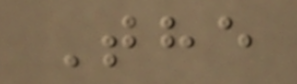The
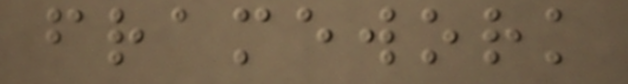framework
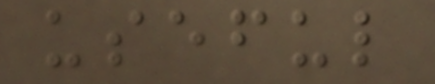useful
